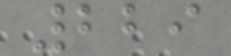229
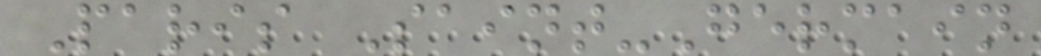Paris Saint-Germain
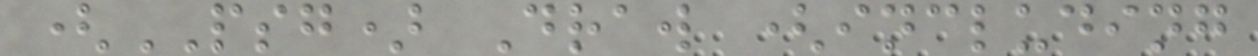(PSG) Draw (including
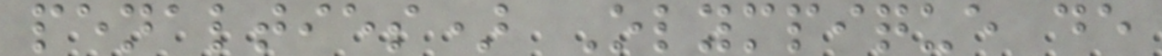penalties) Olympique de
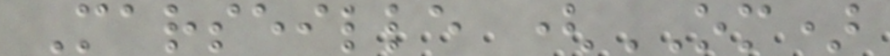Marseille (OM)
